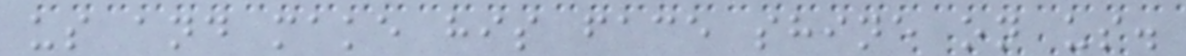us and make his face shine on us.
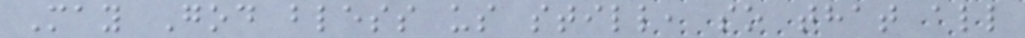May God bless us still, so that all
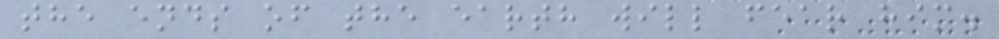the ends of the earth will fear him.
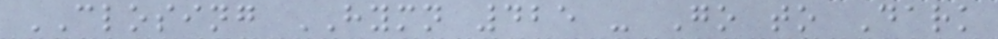CLOSING HYMN 425 - Go to Dark
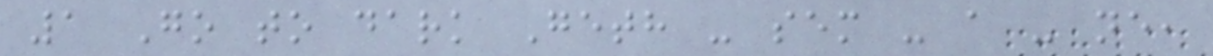1 Go to dark Geth - sem - a - ne,
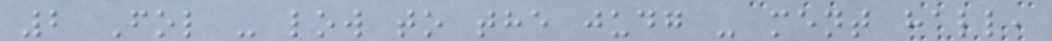2 Fol - low to the judg - ment hall,
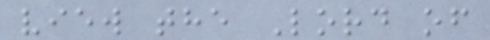view the Lord of
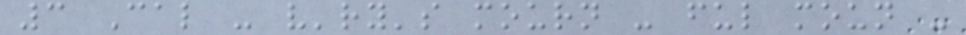3 Cal - v'ry's mourn - ful moun -
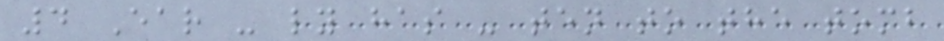4 Ear - ly has - ten to the tomb
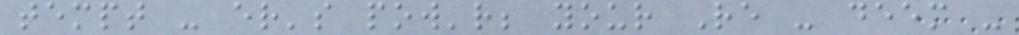tempt - er's pow'r; your Re - deem -
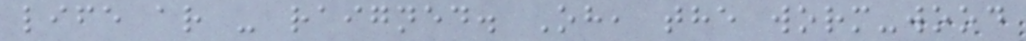life ar - raigned. Oh, the worm-wood
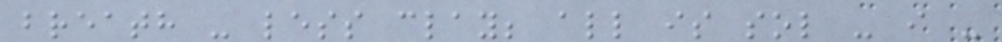breath - less clay; all is sol - i -
